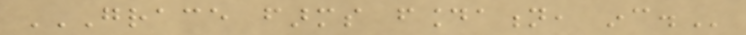GRACE FARMS FOUNDATION, INC.
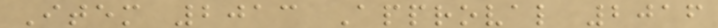Item 2013 Approval 2016
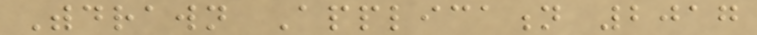Withdrawn Application 2017
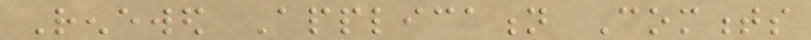Renewed Application Comments
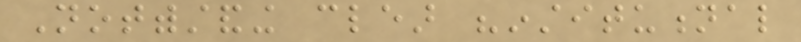Notwithstanding clear "institutional
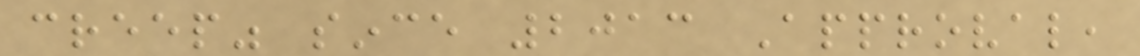creep" since 2013 Approval,
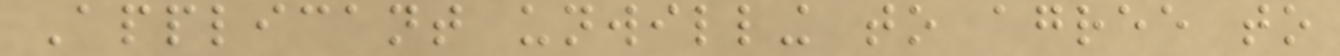Applicant unwilling to agree to
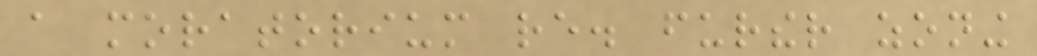a moratorium re. further zoning
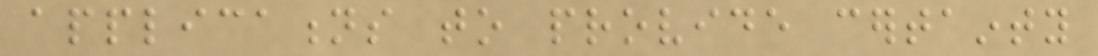applications to provide certainty
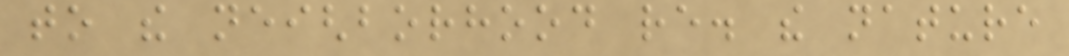to the neighborhood re. the nature
